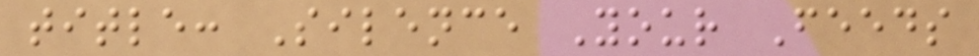title: Silence Your Feeds
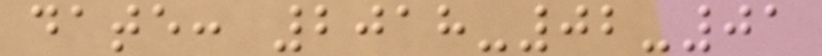date: 2018-02-01
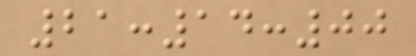21:14:00
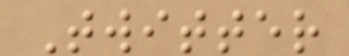Twitter
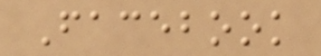Facebook
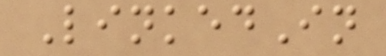LinkedIn
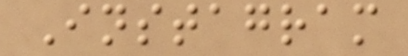Instagram
